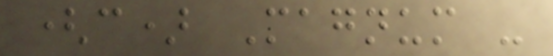(c) Magnum -
